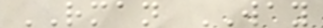RMAN WAY
